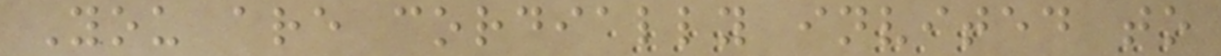You are cordially invited to
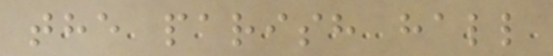the parish hall
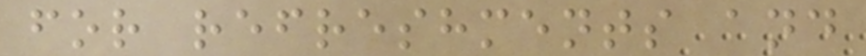for refreshments and
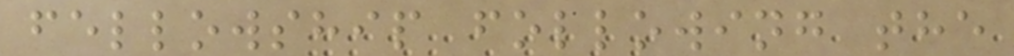fellowship following the
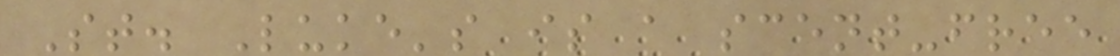St. Luke's is a scent-free
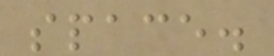space.
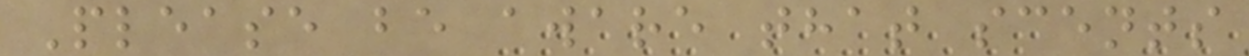Please be aware that scents
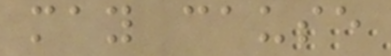may cause
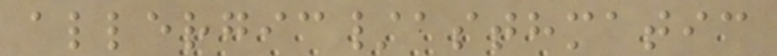allergic/asthmatic
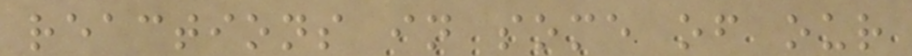reactions in some of our
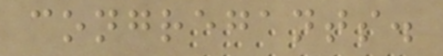congregants.
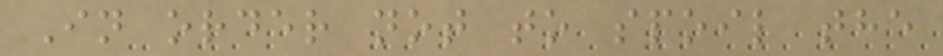In order not to spoil the
